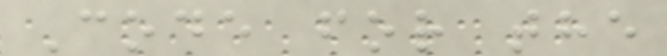Code for the
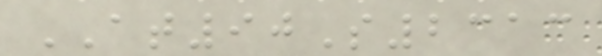AT90S2313
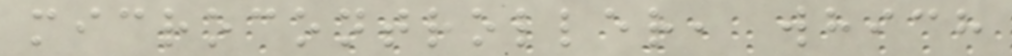microcontroller, which
